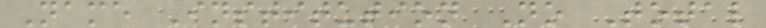Name Institution No Total
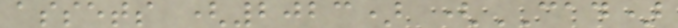assets (2023) (CAD)
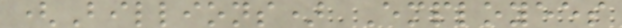(Billions) Employees
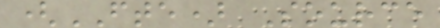(FTE) Source
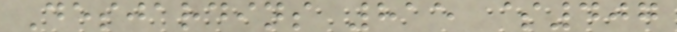Desjardins 815 $407
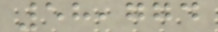58,774
